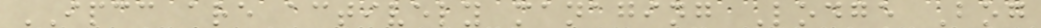IPCC are actively managing Lodge Bog
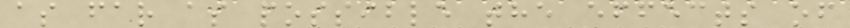as far as possible the effects of
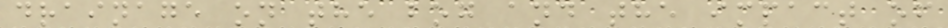drainage on the bog and the impact of
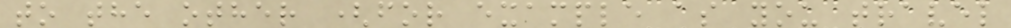to the other (for example as you travel
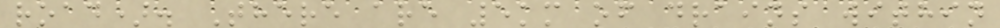road). There are 5km of drains within
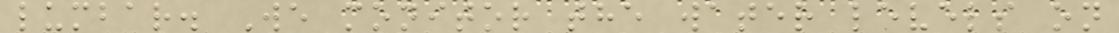lumbar. We monitor the water levels on
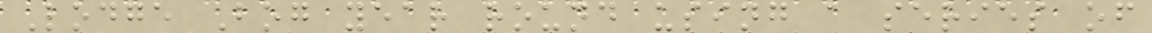Lodge Bog year round using a series of
